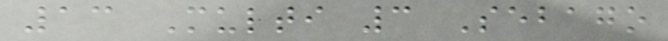13 Multi 3 Sebago
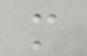m
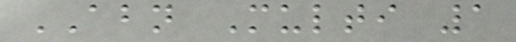ABN Multi 1
